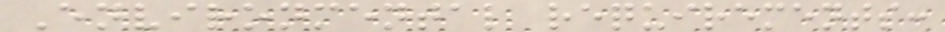Environmental requirements:
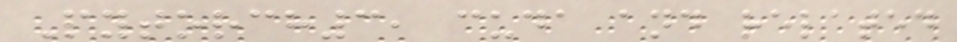Pytorch3, cuda and related
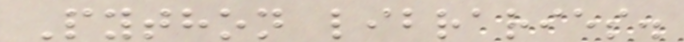Python libraries.
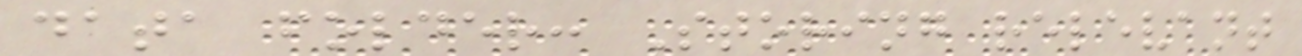data folder: Storing relevant
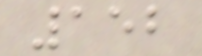152
